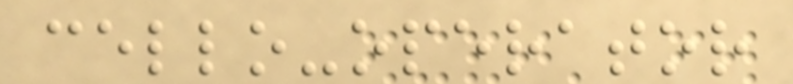cello-operator
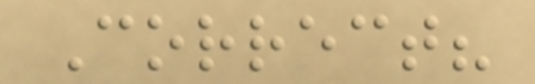Correct?
